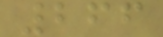266
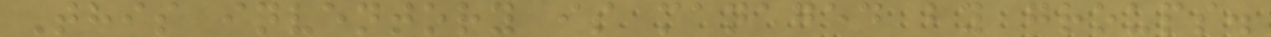This inventory is managed by groups.
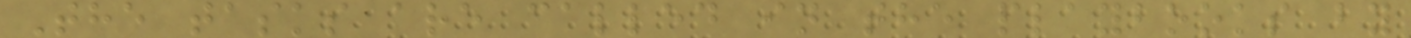The tasks are called in the playbooks by
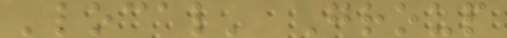'local' Group
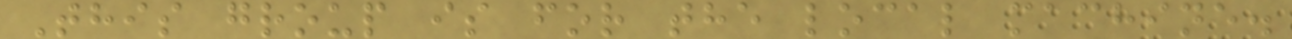This group is for the local machine.
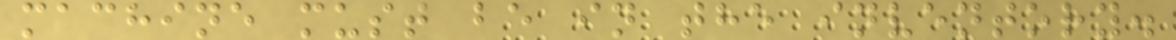machine must be in the inventory.
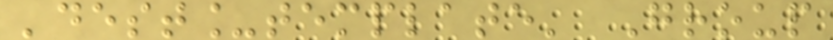'dest_template' Group
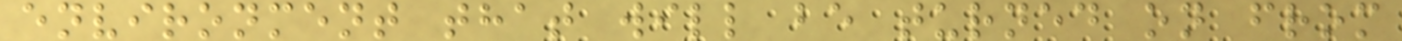environment that will be turned on from
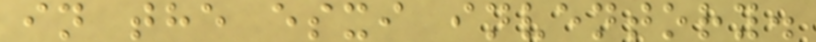in the esxi inventory.
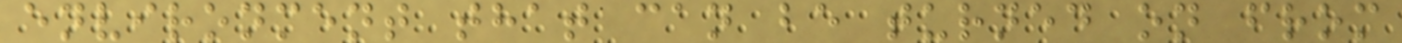environment that can be turned on from
